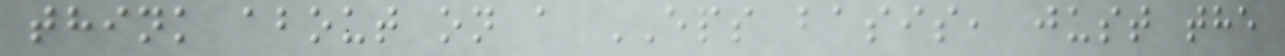think about on a EPS basis, just the
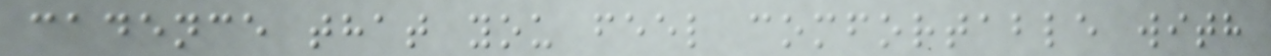cadence that you feel comfortable with
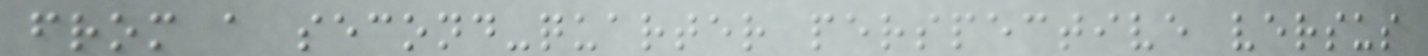from a second-quarter perspective versus
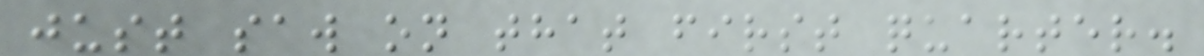just saw on that first quarter.
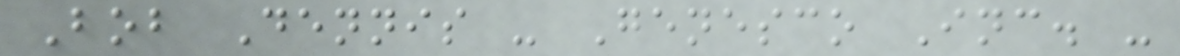Bob Dennis - Genesco Inc. -
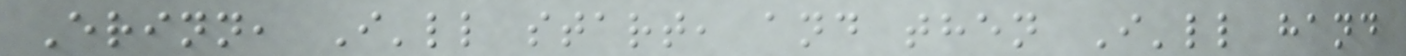Erinn, I'll start, and then I'll hand
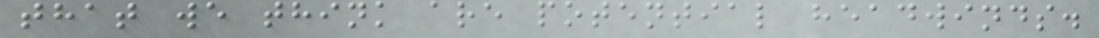that we think are potential headwinds.
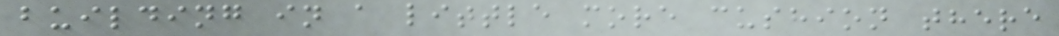building in a little more cushion there
